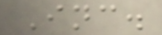Inc.
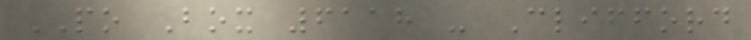PO Box 6118 - Clifford
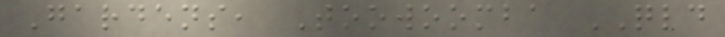Gardens, Toowoomba QLD
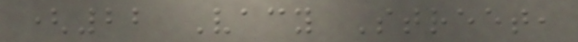(22 Vacy Street,
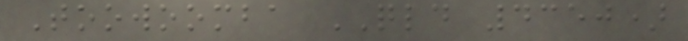Toowoomba QLD 4350)
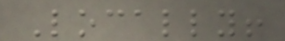Locally!
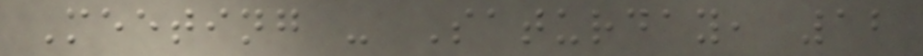Meeting - Saturday, 12
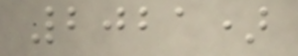2021)
